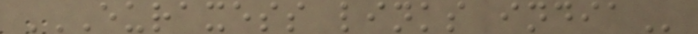EURAXESS LINKS INDIA
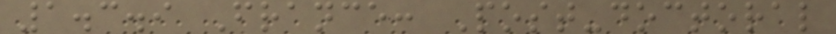1.3.9 France: Post-doctoral
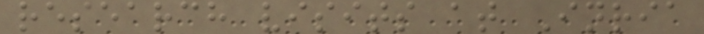research visits at Inria
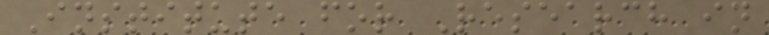Institute for Research in
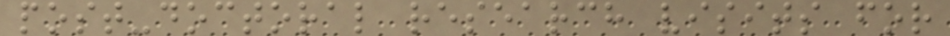post-doctoral research visits for
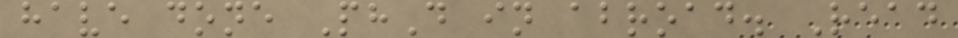have done PhD in abroad. Read
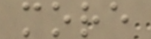more
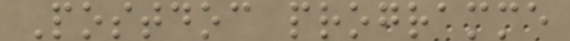Postdoc programme
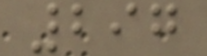297
